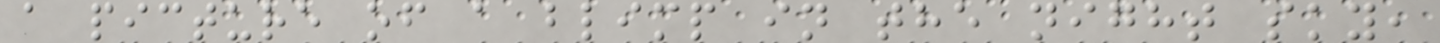a picture of a blimp in the night sky,
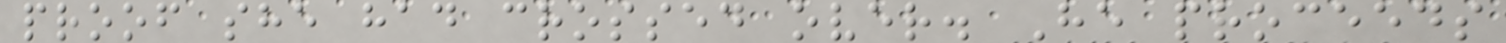proof she had crossed over. He proceeds
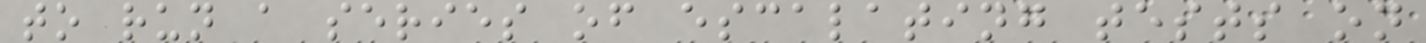to run a series of escalating tests on
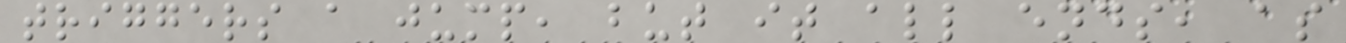triggers a jump, but it all ends, as
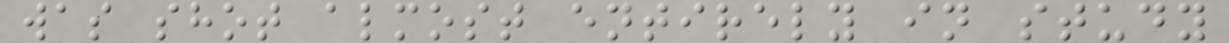was shot almost entirely in study
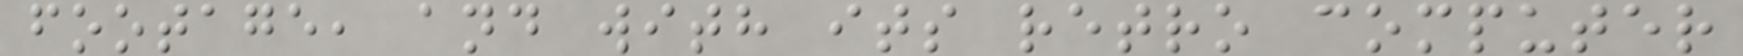footage, and with its retro computer
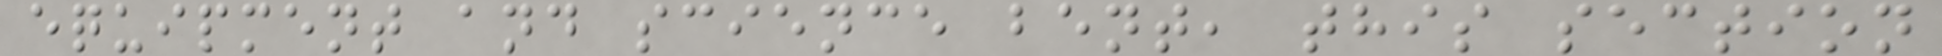equipment and science bent, this section
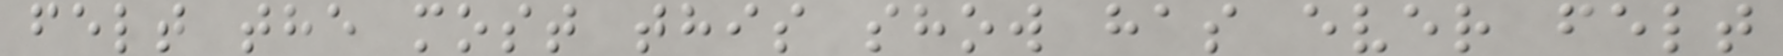felt the most this show has ever felt
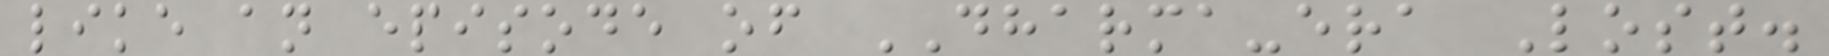like an episode of DHARMA-era Lost.
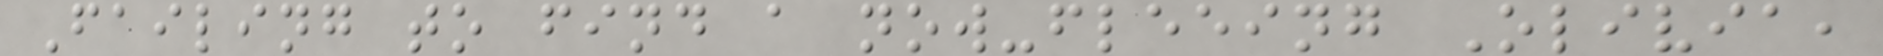Failing to find a now-fleeing Olivia,
